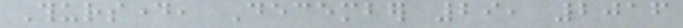Thursday, December 29, 2016
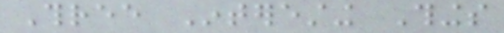Three Interesting Things
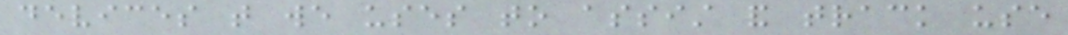devices that we uses to assist and track use
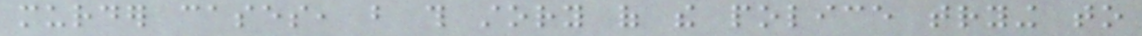murder cases, but this story of the police trying to
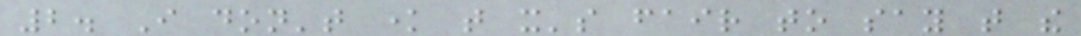2. I don't know that it's fair to say that the
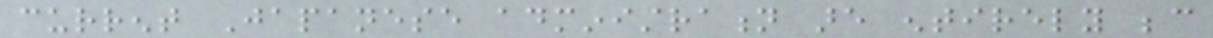current Japanese administration are entirely because
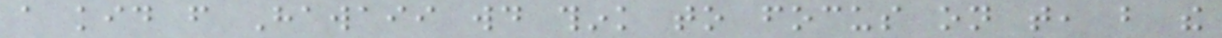a kid from Hawaii would think to focus on that, but the
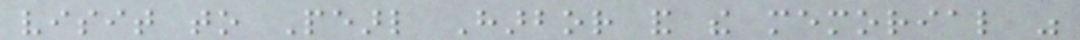visit to Pearl Harbor and the memorial was
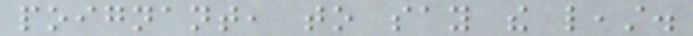poignant, to say the least.
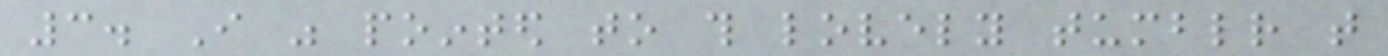3. I was pointed to this lovely tumblr that
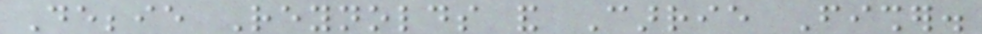Debbie Reynolds and Carrie Fisher.
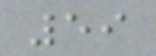59
